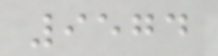9574
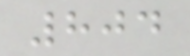804
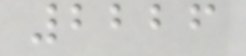2226
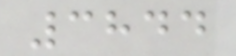3844
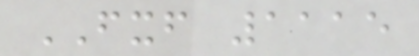FXF 1115
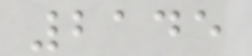2145
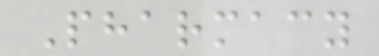Pharmacy
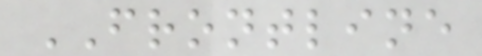FRONTLINE
